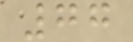77
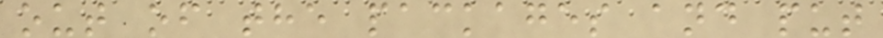out of the packages and put
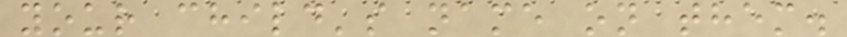your child's name on them.
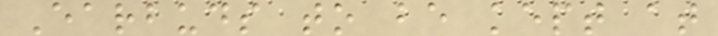Earbuds to be kept at
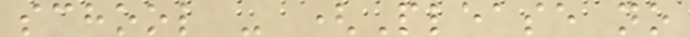school - (Please no
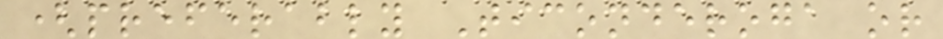(preferably Ticonderoga or
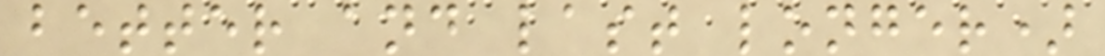better and last longer)
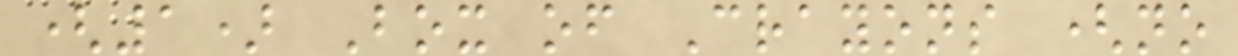(1) Box of Crayons (no
